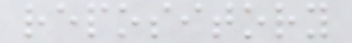repository
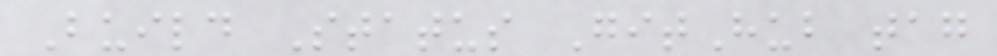Build Status GitHub tag
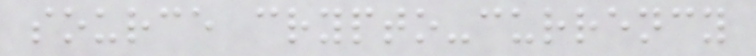source crypto-currency
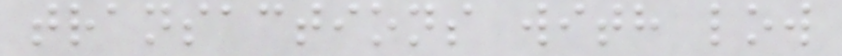transactions with low
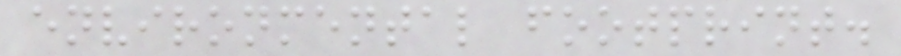environmental footprint.
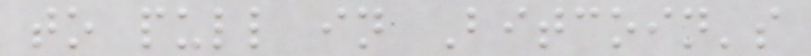to pull in Bitcoin's
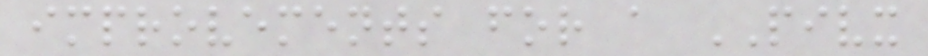improvements for a PIVX
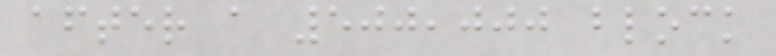after a 500,000 block
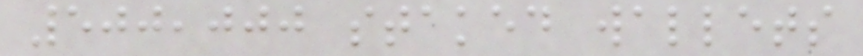500,000 staked wallets
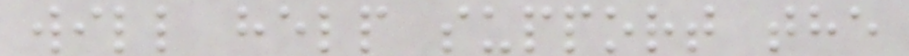will help support the
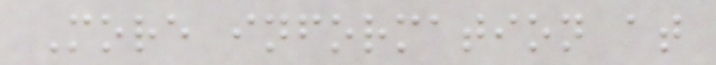More information at
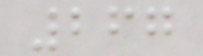267
